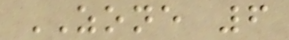ZONE 6
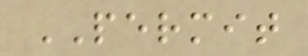PERMIT
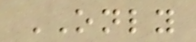ONLY
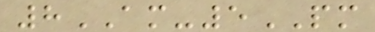8AM-5PM
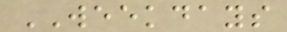WEEKDAYS
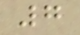7
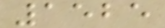1525
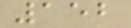152
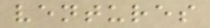ventures
